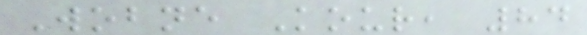Wobne Kour, 84
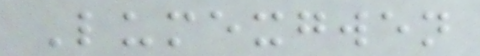Lumexgwen
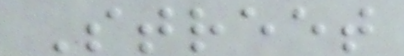Street
